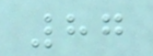87
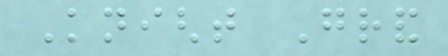Knight Grand
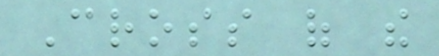Cross of the
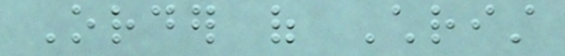Order of Christ
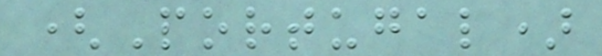(Portugal)
